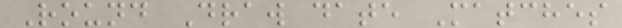Round Draw date Matches
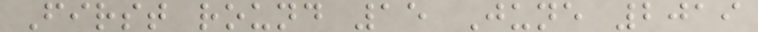First round 15 June 2019
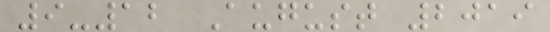9-12 August 2019
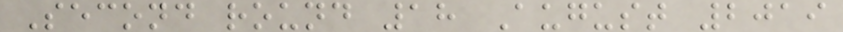Second round 18 August 2019
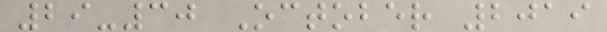29-30 October 2019
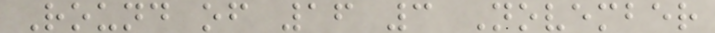Round of 16 3 November
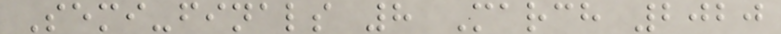Semi-finals 8 March 2020
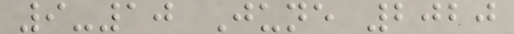9-10 June 2020
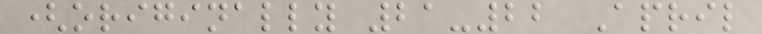(originally 21-22 April
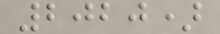2020)
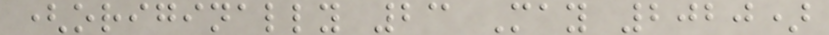(originally 23 May 2020)
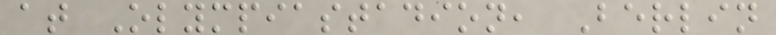at Olympiastadion, Berlin
